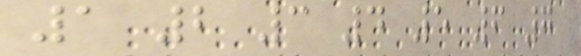1 2 3 4 5 6 7
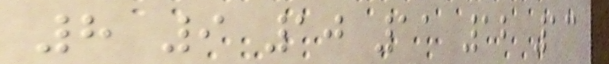8 9 10 11 12 13
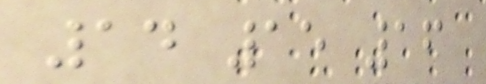14 15 16
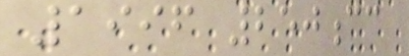1996 250cc
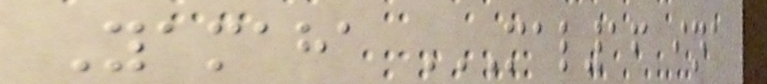Yamaha MAL16 INA
